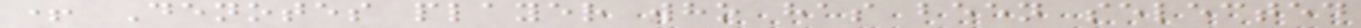+ Denotes player who has been selected
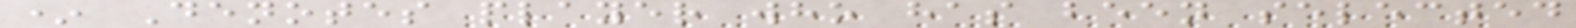* Denotes player who has been selected
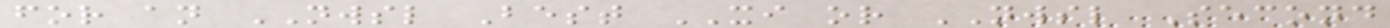for an NWSL Best XI or NWSL Second
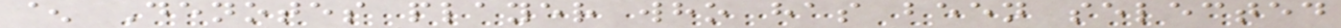^ Denotes player who has been selected
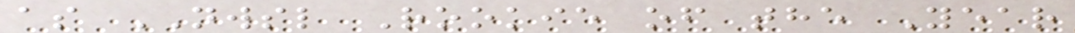as NWSL Rookie of the Year
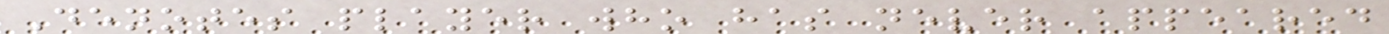Denotes player who has never appeared
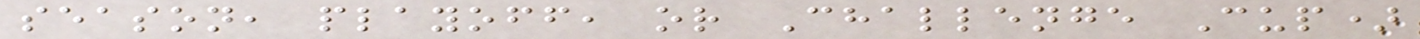season, playoff, or Challenge Cup)
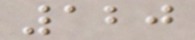120
